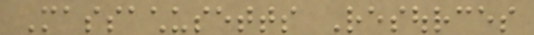Massachusetts Resources
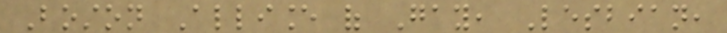Boston Alliance of Gay, Lesbian,
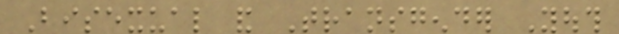Bisexual and Transgender Youth
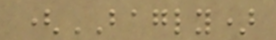(BAGLY)
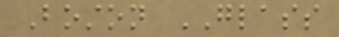Boston GLASS
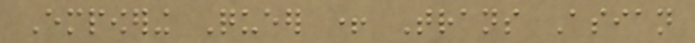Empowering Queer + Trans Asian
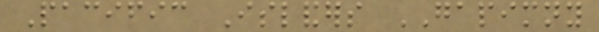Pacific Islanders GAPIMNY
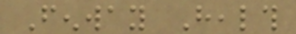Fenway Health
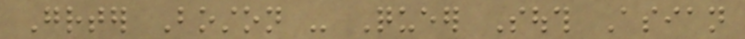Greater Boston - Queer South Asian
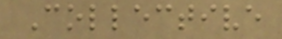Collective
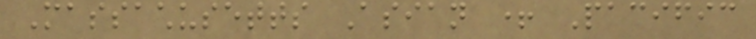Massachusetts Asian + Pacific
